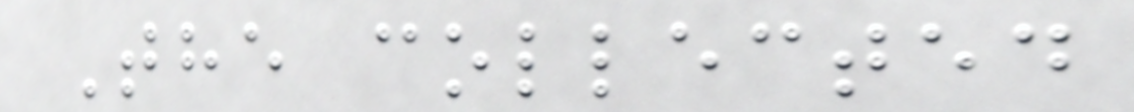The collected
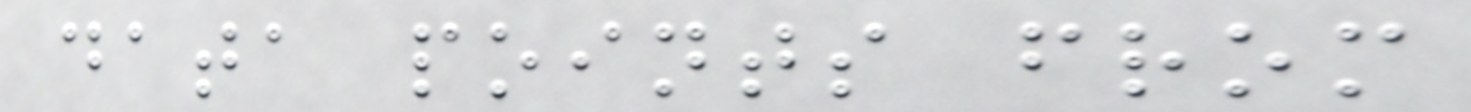data points from
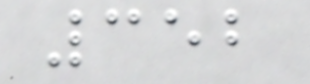352
